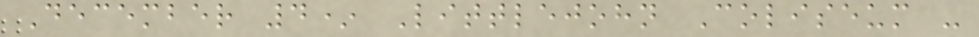December 4* Littlejohn Coliseum -
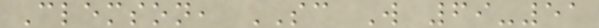Clemson, SC W 69-51
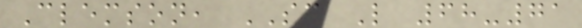Clemson, SC L 68-71
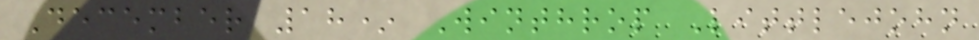December 18* Winthrop Littlejohn
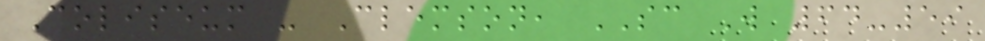Coliseum - Clemson, SC W 64-59
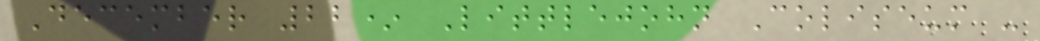December 22* Littlejohn Coliseum -
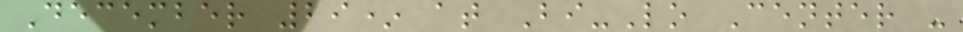December 29* at Bi-Lo Center -
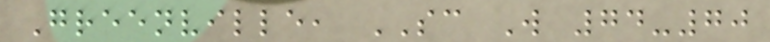Greenville, SC W 74-70
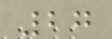27
